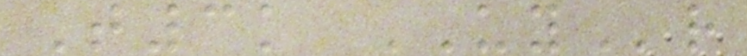T3k UYr
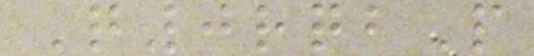Q0rqbP
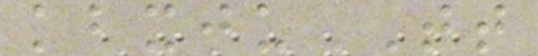kbxjuTT
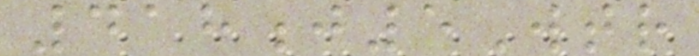418j5Wtr
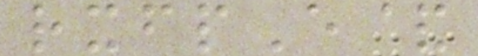rxfpE&
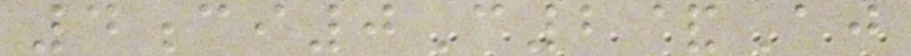4ci0C2&Aj
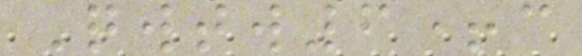Qwtw6+c
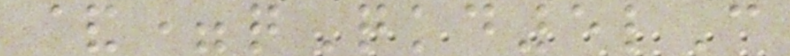&=qQkd5lC
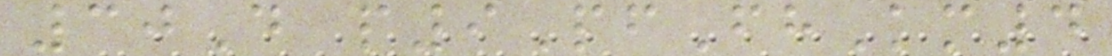30D p9PfFhKm4
